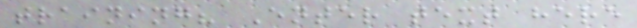training? Enter text here
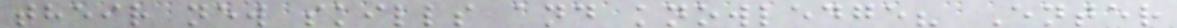their new skills and knowledge? Enter
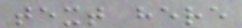text here
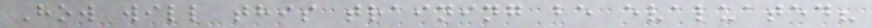How will this training be evaluated?
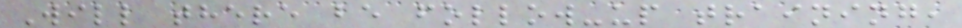Will there be follow-up training,
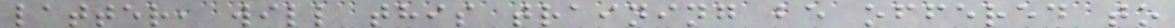latter, will this training be offered to
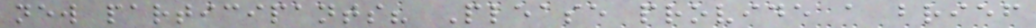new participants? Please provide a brief
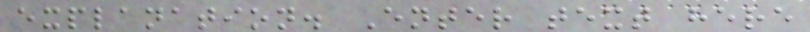explanation. Enter text here
